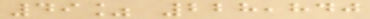49% 228,840
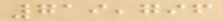719,796
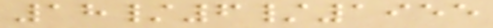18/6/1955
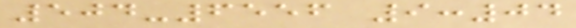504-6556 9:04
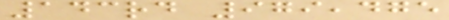143rd 979,475
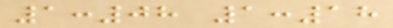1:08 1:18
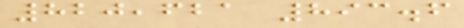820,621 893.6
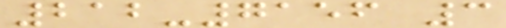212-7156 3
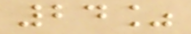24%
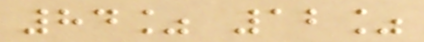84% 12%
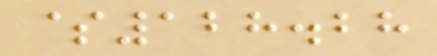$128.28
